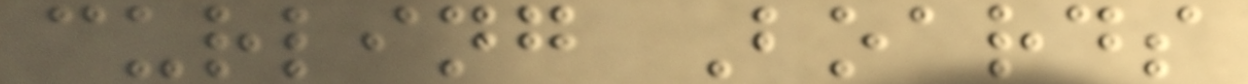curling Boards
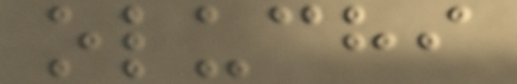oluchi
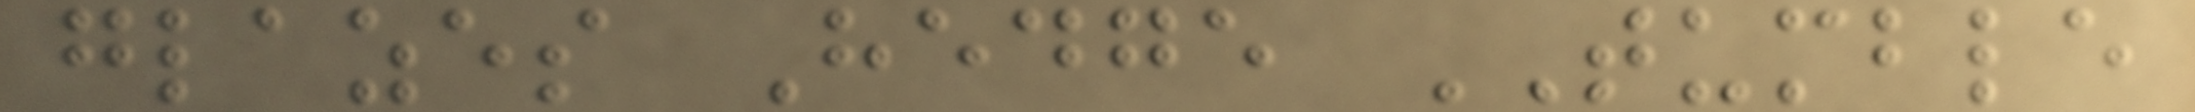glazes Hedge TUMBLE
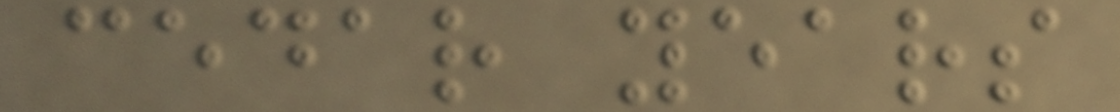cedar years
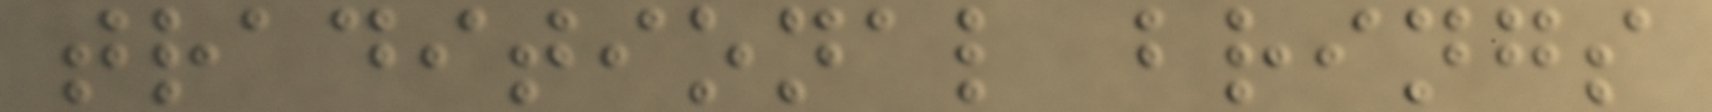traditional brings
